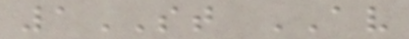1ST AV
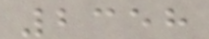2358
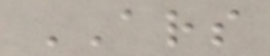ARS
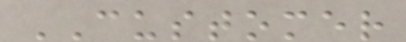CUSTOMER
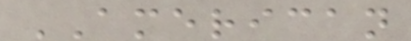AMERICAN
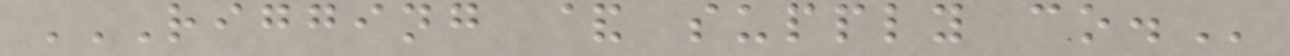RIGGING & SUPPLY CO.
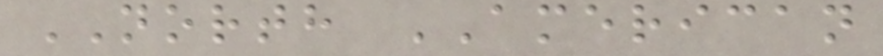NORTH AMERICAN
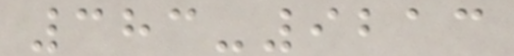383-9213
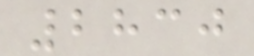2830
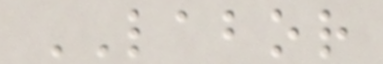LABOR
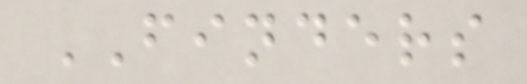FINDERS
